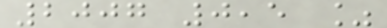2007 0,5 %
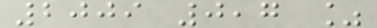2009 0,7 %
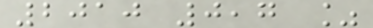2010 0,7 %
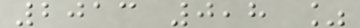2013 0,8 %
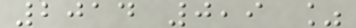2014 0,9 %
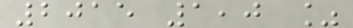2015 1,0 %
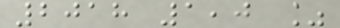2018 1,0 %
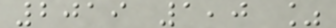2019 1,0 %
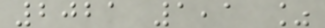2021 1,1 %
